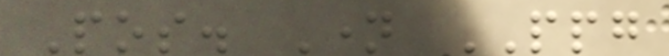Pos. Name PPG
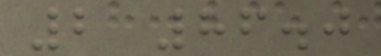2 86.0
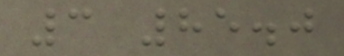3 85.0
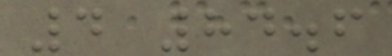4 84.6
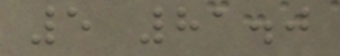5 81.0
